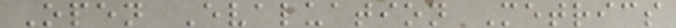Open Evaluation Metrics
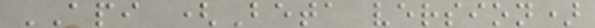API (Beta version)
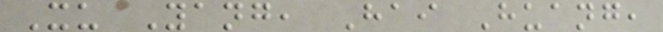Xu Yang, Hai Huang,
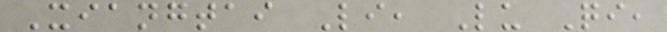Xiangtai Li, Lu Qi,
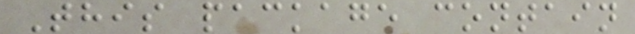This package contain
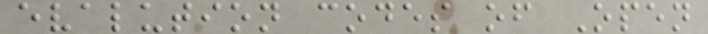evalution codes of Open
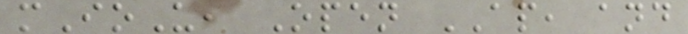mIoU, Open AP, and
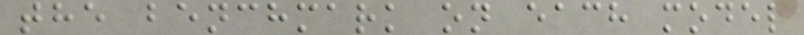the benchmark on each model
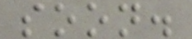soon.
